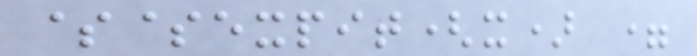$$expit(x) =
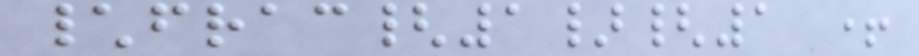\frac{1}{1 +
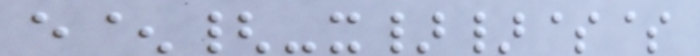e^{-x}}$$
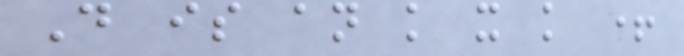D is an k x k +
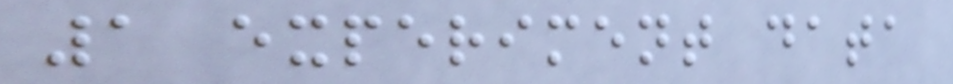1 experiment data
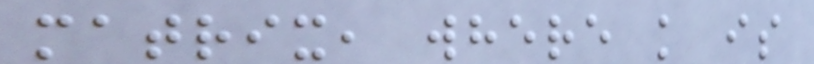matrix, where k is
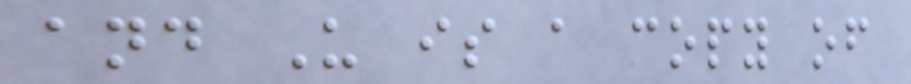and U is a copy of
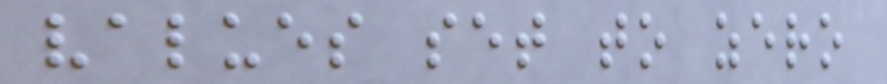values set to zero
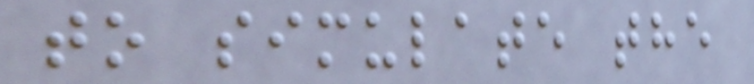to simulate the
